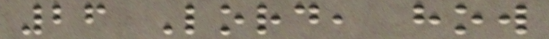26 Lord, how
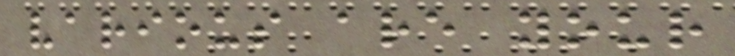various are your
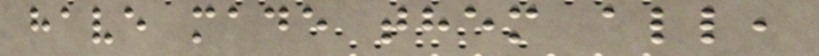have made them all,
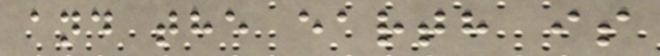and the earth is
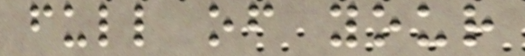full of your
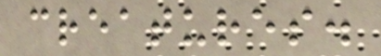creatures.
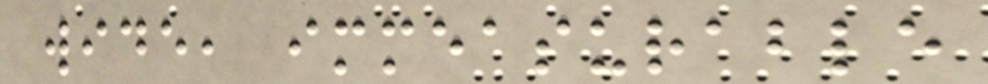wide, immeasurable
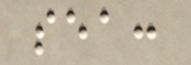sea:
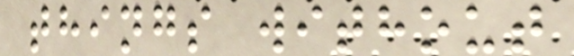things without
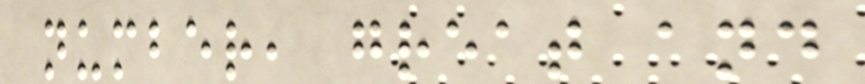number, great and
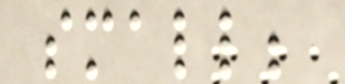small;
